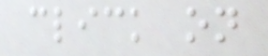click on
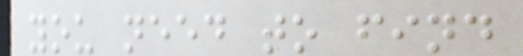you need to find
